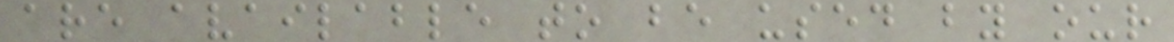are available to be used by our
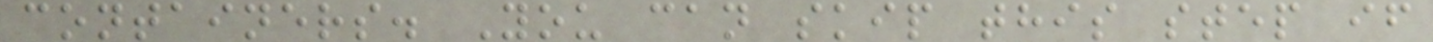containers. You can skip this step if
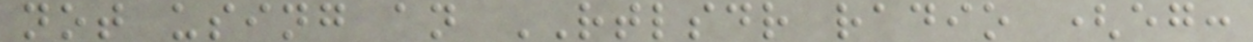not using an RTLSDR radio (eg:
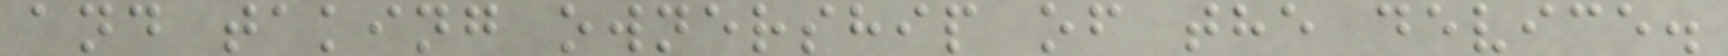and taking ownership of the device.
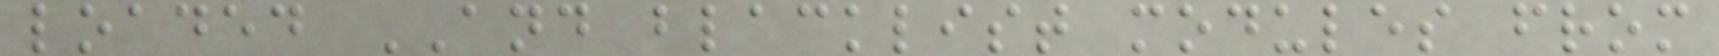loaded AND blacklist modules from
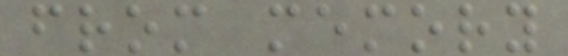from memory
